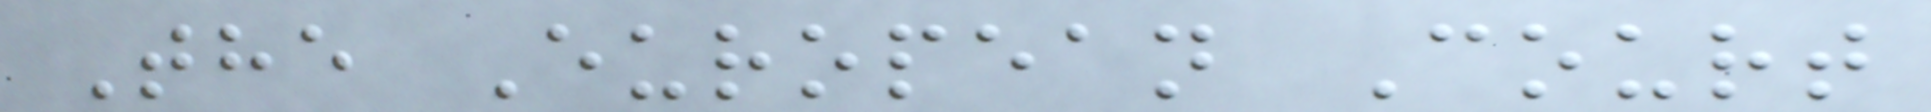The European Court
